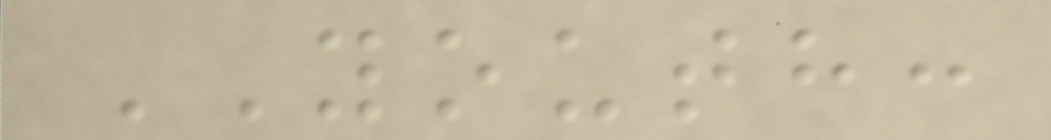YOUTH:
